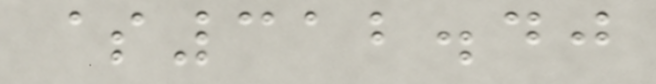$312.40
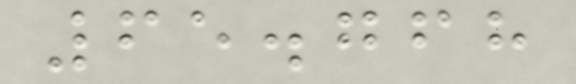65.768
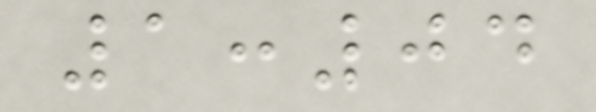1:04
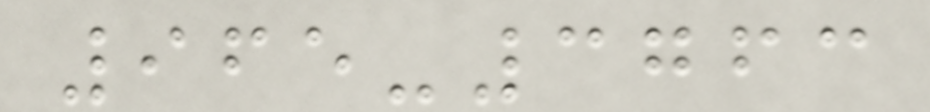965-3763
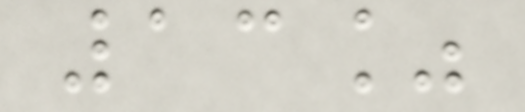13%
